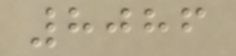8086
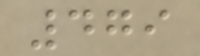479
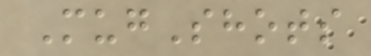MugShots
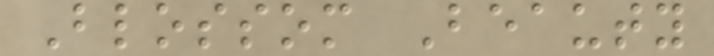Blossom Beauty
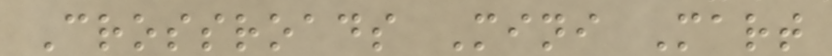Crossroads Mini Mart
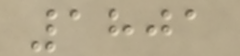1801
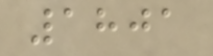1801
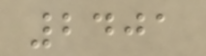2401
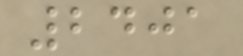2401
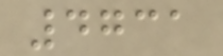4731
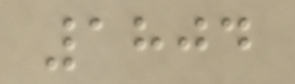1804
